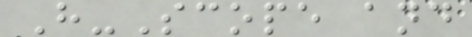H-Scope and
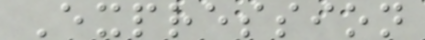Expression
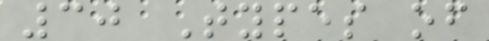30 Types of
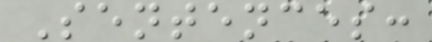Sentences:
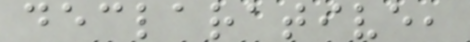declarative,
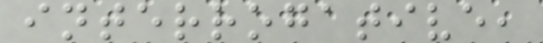interrogative,
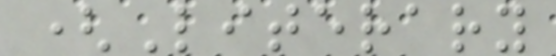(Literary
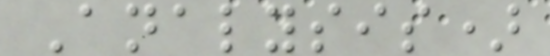Analysis)
